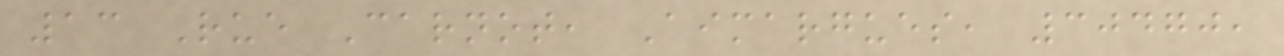13 Rue Carnot, Aimargues, 30470,
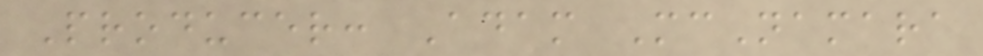Producer: Adam McNamara
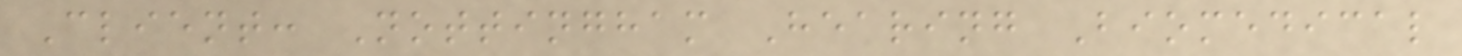Client: Nottingham Hearing Biomedical
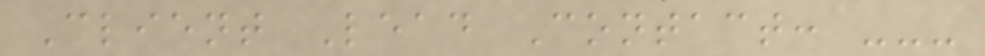Client Lead Contact: ---
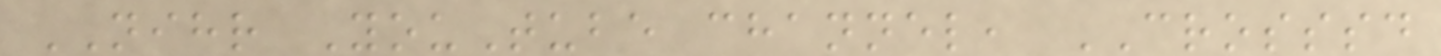NIHR YouTube channel, CROSSSD
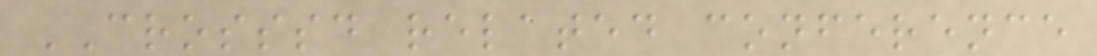CROSSSD related conference
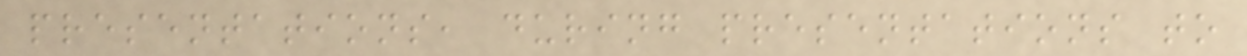presentations, during presentations to
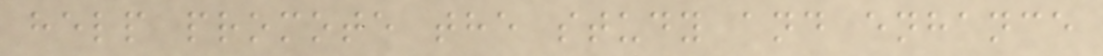help promote the study and enhance
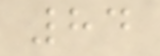84
